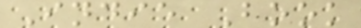Indie Book
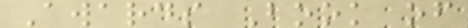Awards Book of
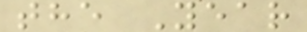the Year
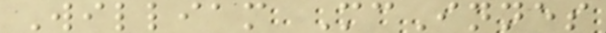William McInnes
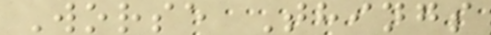Worse Things
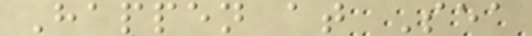Happen at Sea
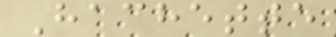Hachette
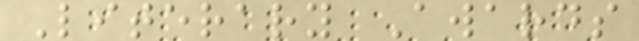Literary Awards
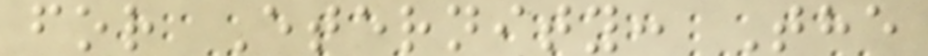for Eternity: The
